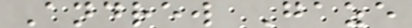Andrew Gaze
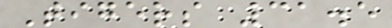Tigers 31.5
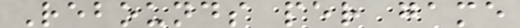Rebounds per game
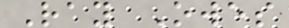Ray Owes
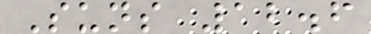Suns 12.6
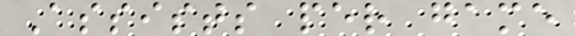Assists per game
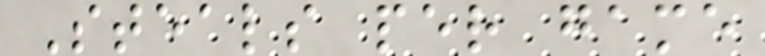Steals per game
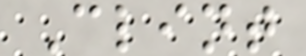Clint
